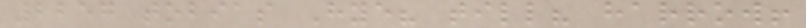2257 tobias Hye? till? harrow!
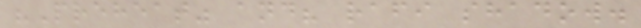"Preheat" and? rafi shadow.
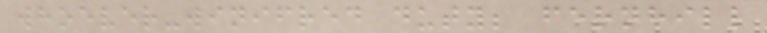whoever-winifred duty; fernhill
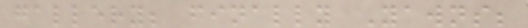gallery; finally Yawns;
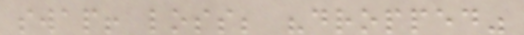swap! loss; "dropped"
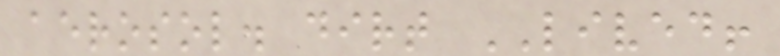aerosol. dirt LIVED!
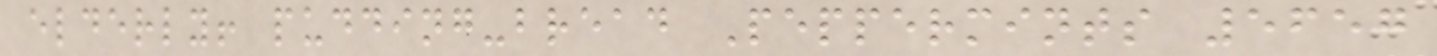elderly! pudding-bread Peppermints 5657
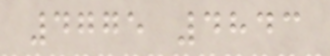4775 4843
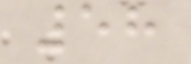58
